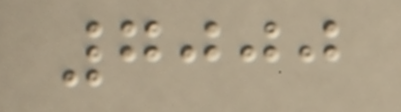7000
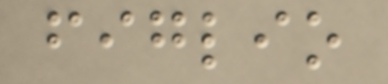figlio
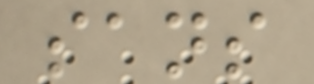sans
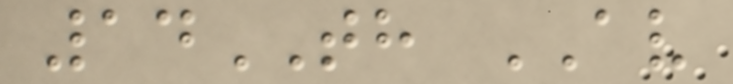14TH AV
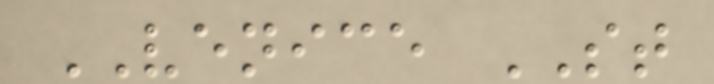VENICE ST
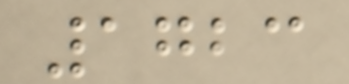1723
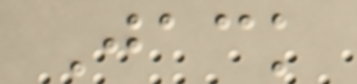Jack
